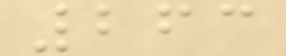263
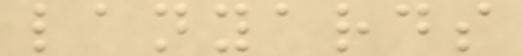lanyards
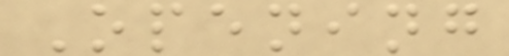Opening
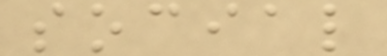social
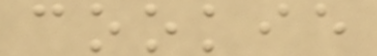cookie
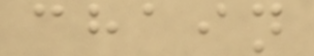chain
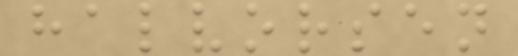halvorsen
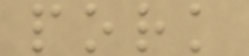pork
